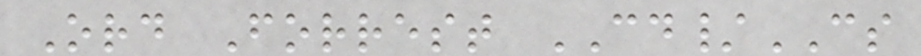Ord Forrest CD/CS
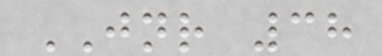JNR 38
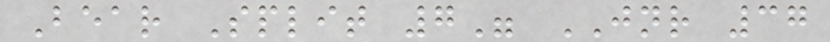Bear Split 7" JNR 37
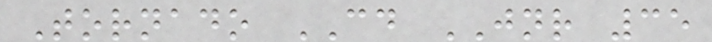Tornado CD JNR 35
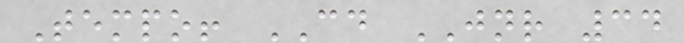Tempo! CD JNR 34
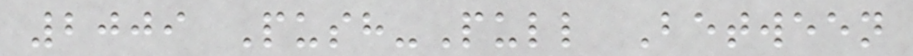2009 Push-Pull Between
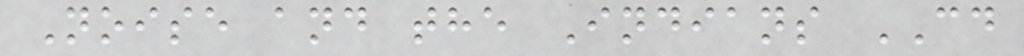Noise and the Indians CD
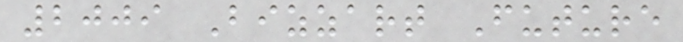2009 Bizzart Future
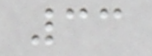33
